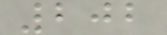202
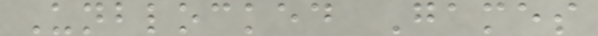Unblocked Games
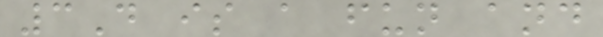3D is a fun and
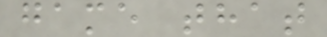game that
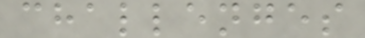challenges
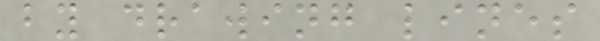by drawing lines
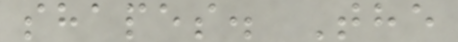shapes. The
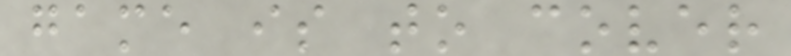game is to cover
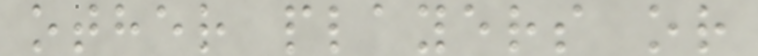other players or
